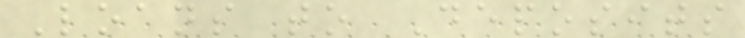Loans to Deposits
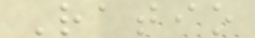Ratio
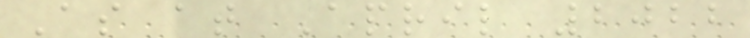As at April 2022
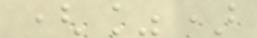(%)
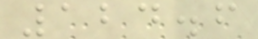124.6
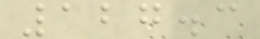127.3
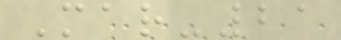Mar-21
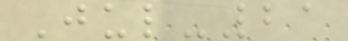Jul-21
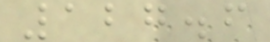127.6
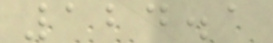124.1
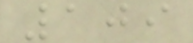109
